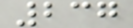237
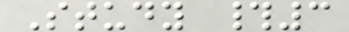Study #3
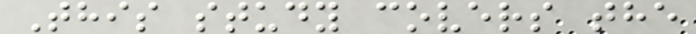This study covers the
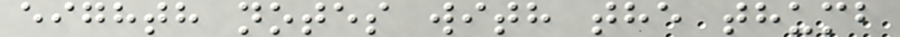eighth notes with the thumb
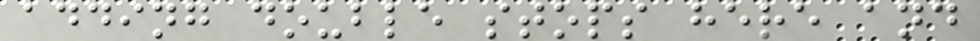adding double stops here and
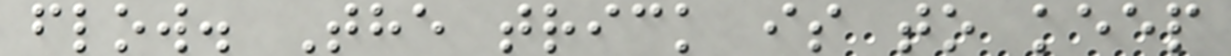flow. The trick is to keep
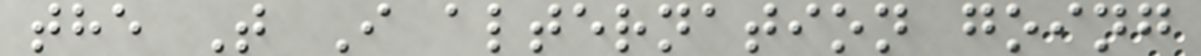the T I alternation going
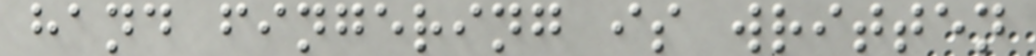hand fingering is written
